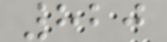820
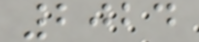2024
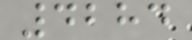4284
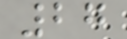27
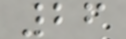26
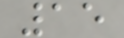15
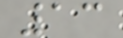13
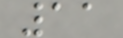11
